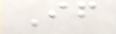If
